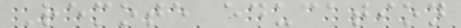Remote education
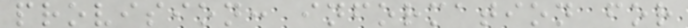provision: information for
